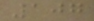107
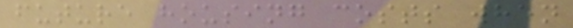future housing costs when
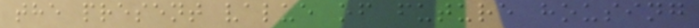the present value of future housing
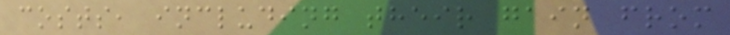costs, including their gain from
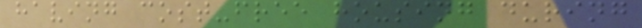having cost-free housing during
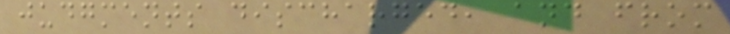judgments discharged, and from
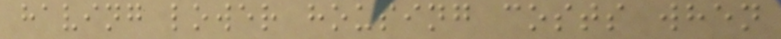having lower housing costs when
